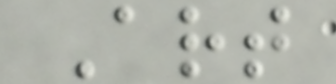Art
